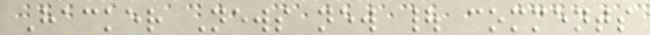Hacker News new | comments
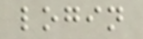login
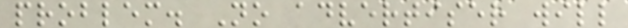problem. No advertiser will
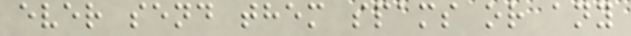ever send them spams or any
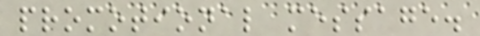promotional message.
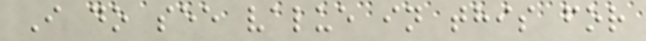I do see value in this for
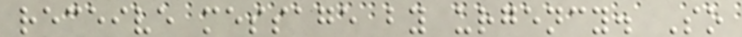receive message by urgency. So
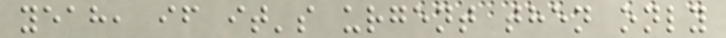yeah, if it's urgent then only
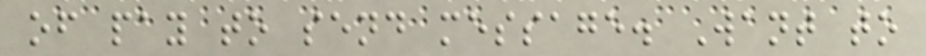of pay to send message. Want to
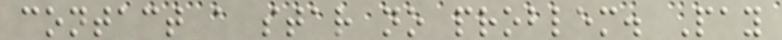contact a star no problem. Pay
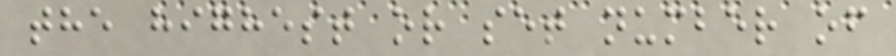the highest or set number of
